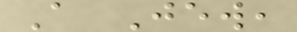A Jew,
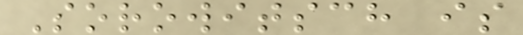Sorowitsch is
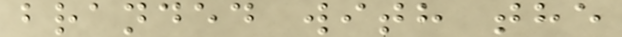branded with the
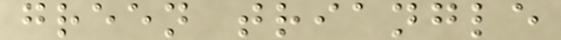green triangle
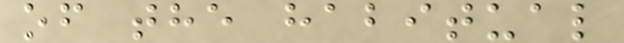of the habitual
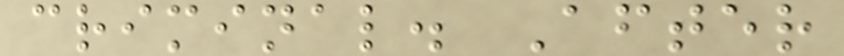criminal. After
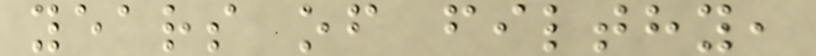years of filthy,
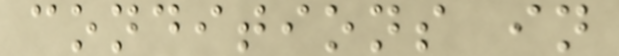conditions in
